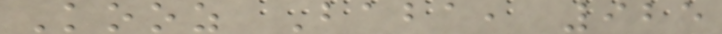Kooz Baba, 925
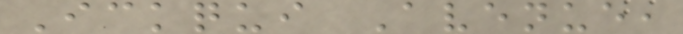Ickqui Avenue,
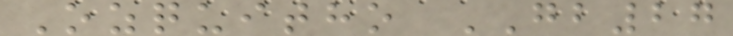Ozquitho GB27
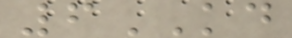6KD
